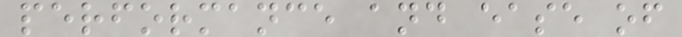performance and ease of
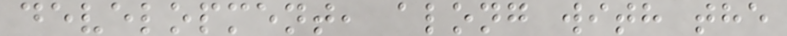development, along with the
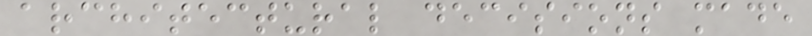architectural decisions made
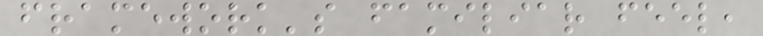framework's familiar feel,
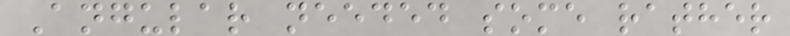Angular needed some rather
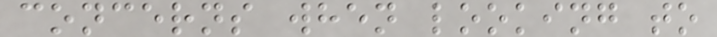concerns when looking to
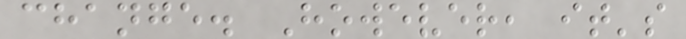change. However, it's
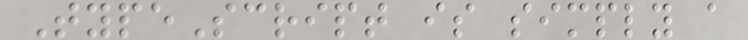TypeScript is simply a
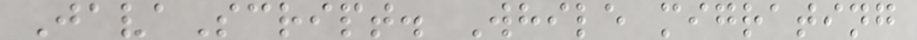JavaScript. While migrating
